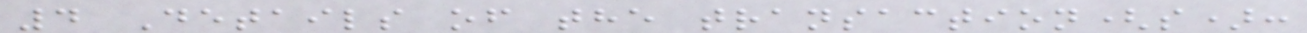4 Details of the transaction(s):
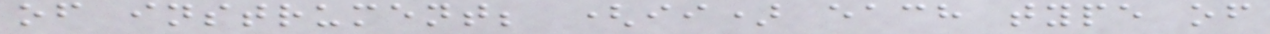of instrument; (ii) each type of
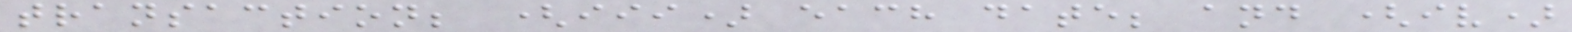transaction; (iii) each date; and (iv)
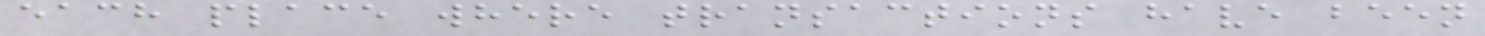each place where transactions have been
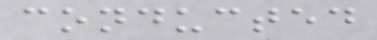conducted
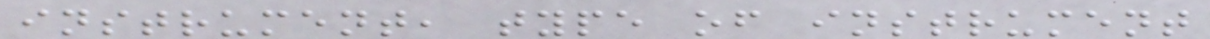instrument, type of instrument
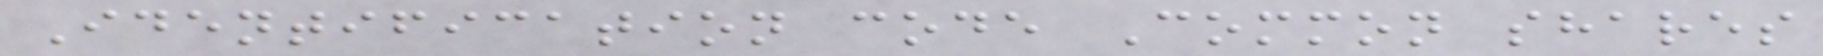Identification code Common shares
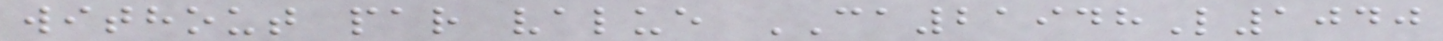without par value CA21948L1040
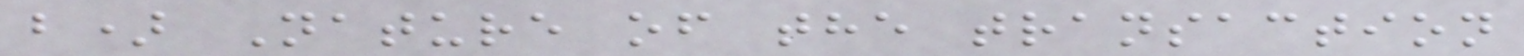b) Nature of the transaction
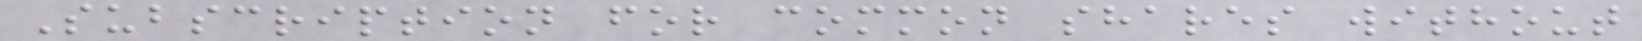Subscription for common shares without
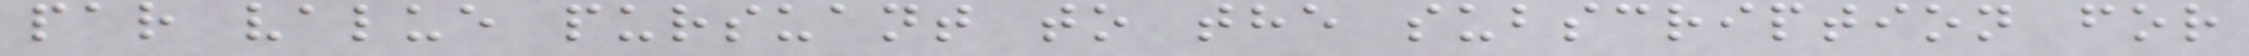par value pursuant to the subscription for
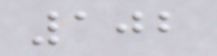102
